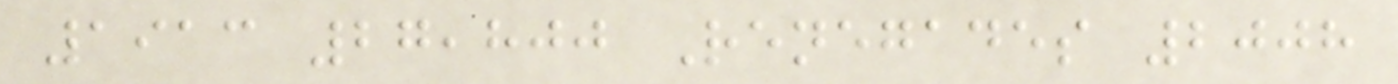1913 27,800 Renegades 2008
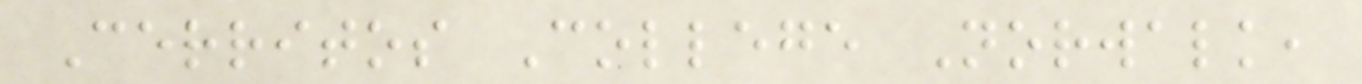Cerritos College Norwalk,
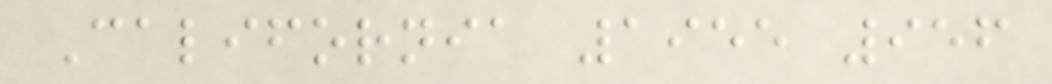California 1955 956
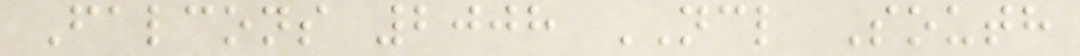Falcons 2008 NCL South
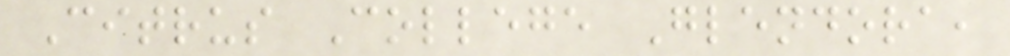Citrus College Glendora,
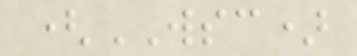(WSC)
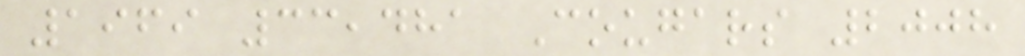1969 33,481 Cougars 2008
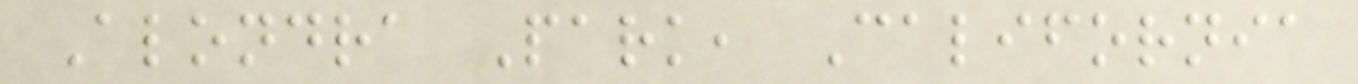Alondra Park, California
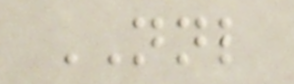NNL
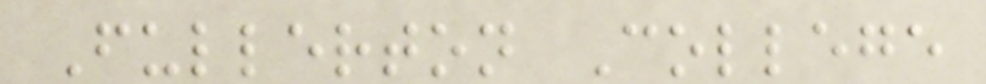Fullerton College
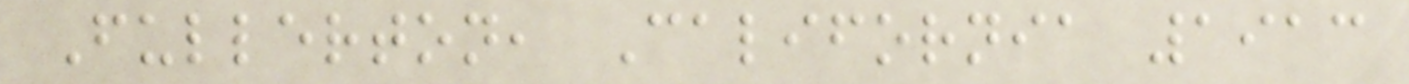Fullerton, California 1913
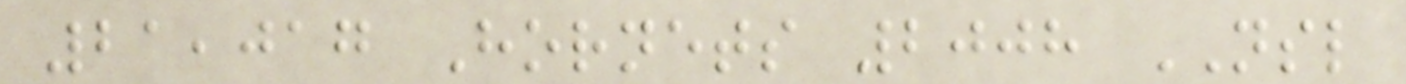21,017 Hornets 2008 NSL
